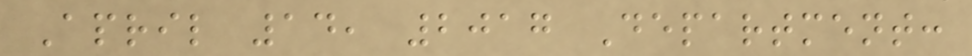April 14, 2017 Department:
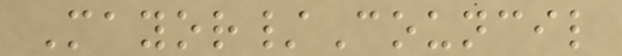Mayor/Council
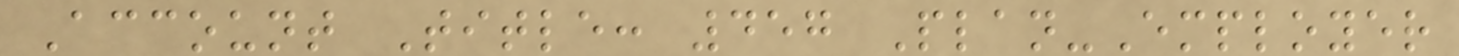Account Title: 457 Plan-Employer
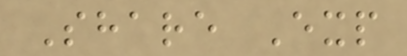Share Exp
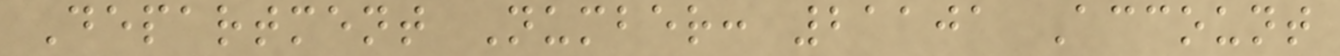Department Number: 21101 Account
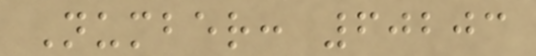Number: 60203
